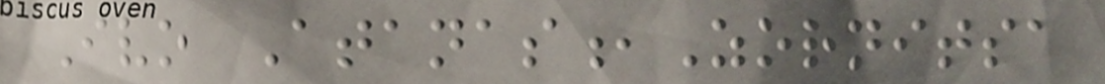Ivo Atanas,Zornitsa
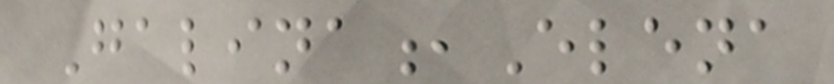Galina,Elena
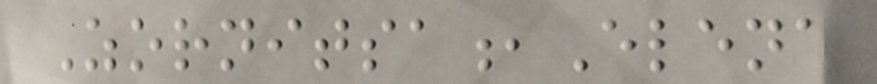Zornitsa,Elena
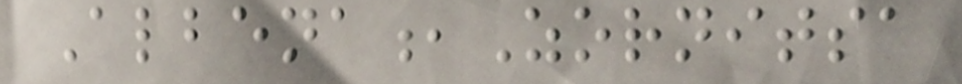Albena,Zornitsa
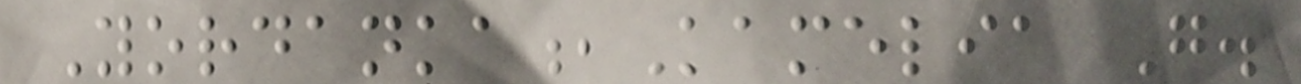Yordanka,Kamelia G.
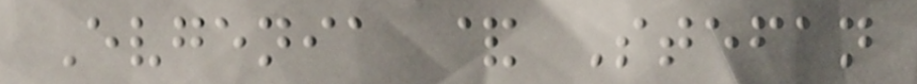Evgenia & Stefan
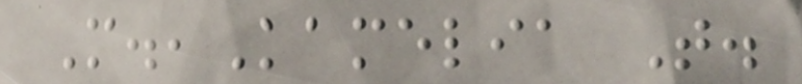M.,Kamelia T.
